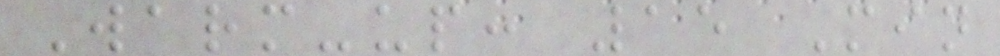Warm-up: 15 Min
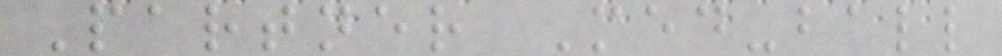Partner Med-ball
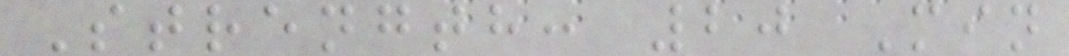Strength: 20 Min
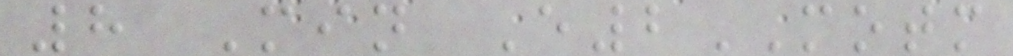8 Min E2MOTM
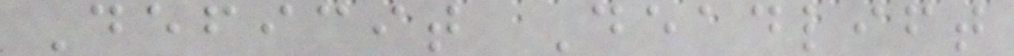Deficit Deadlift
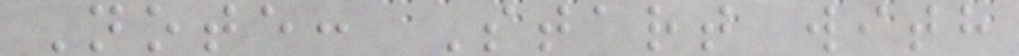Note: Start with
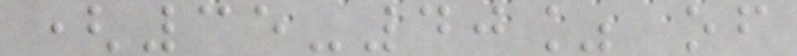(35-40% of
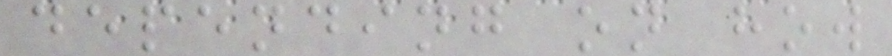depending on how
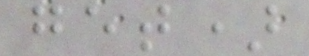get)
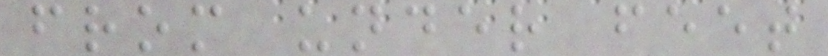from under feet
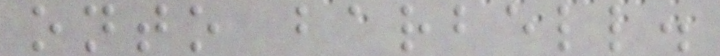onto barbell.
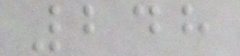248
